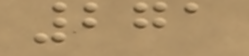271
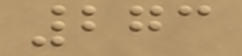273
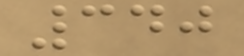340
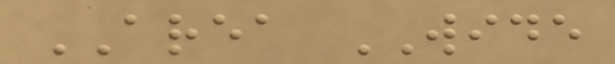AREA WIDE
